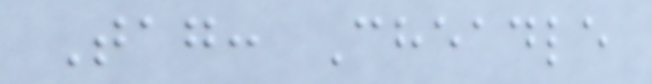Tag: Cheadle
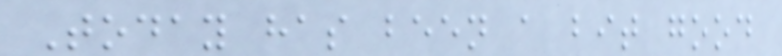Today has been a bit good
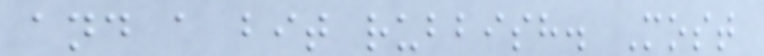and a bit rubbish. Most
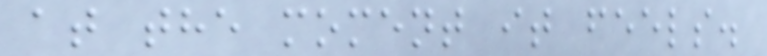at the moment it feels.
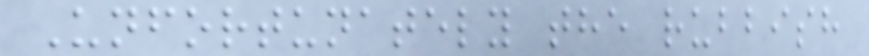Unfortunately the rubbish
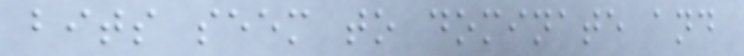bits seem to dominate and
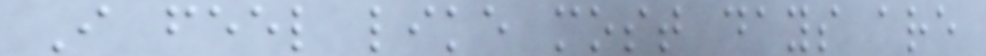I feel like most days are
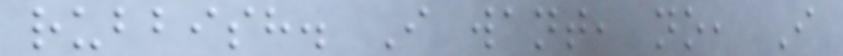rubbish. I want, no, I
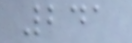241
